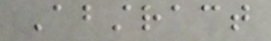Abstract
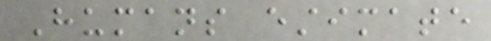Humans estimate
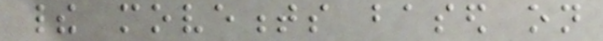their movements based on
